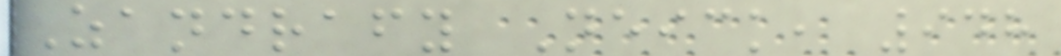Zandrafy Neick, 948
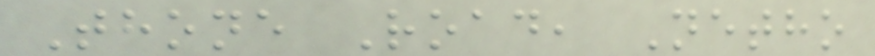Thone Road, Netho
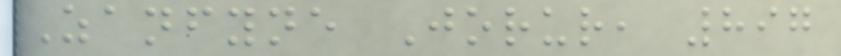Zanfyne Jorur, 897
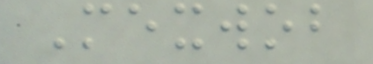Mexwob
